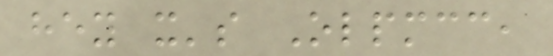hey it's Olpmcc,
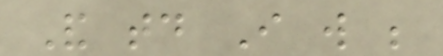And today I will be
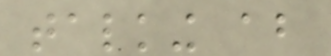talking about
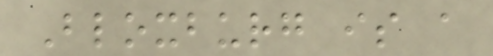Bloxburg is a
